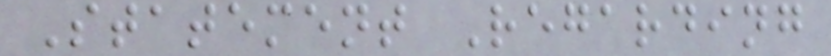Statement Regarding
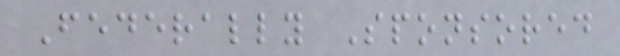Federally Sponsored
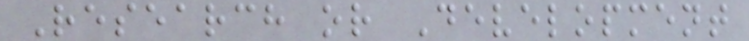Research or Development
